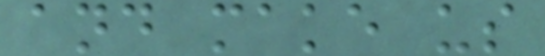and make us
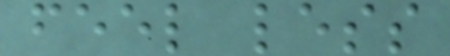feel less
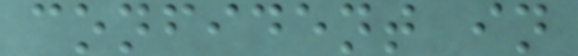confident in
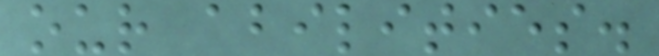our abilities.
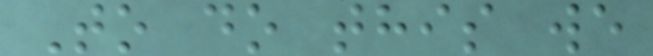To do this we
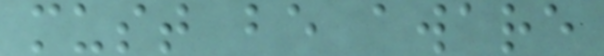must be aware
